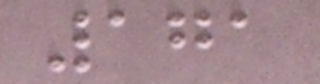171
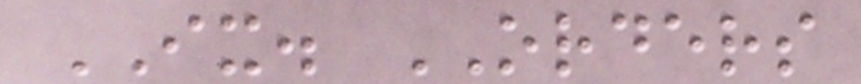IX. ORDERS
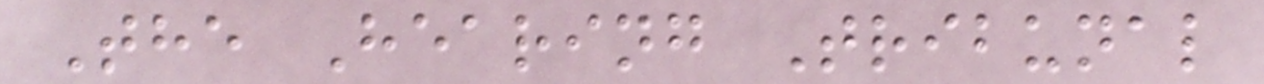The Hearing Tribunal
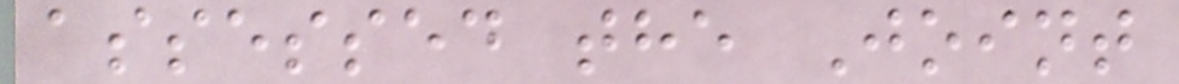assessed the Joint
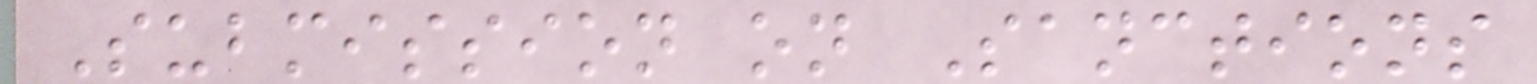Submission on Sanctions
